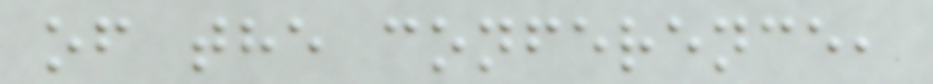of the conference,
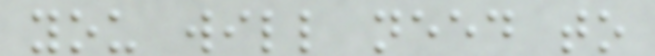you will need to
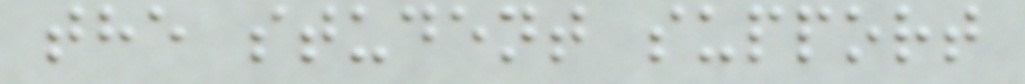the student support
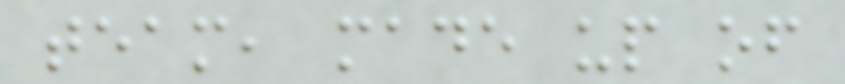team, made up of
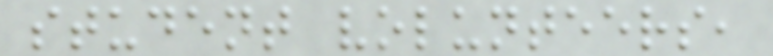student volunteers,
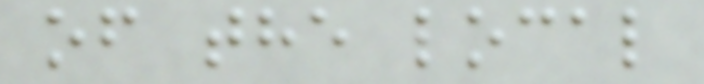of the local
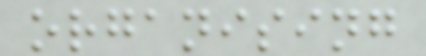organising
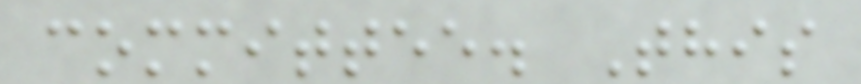committee. This
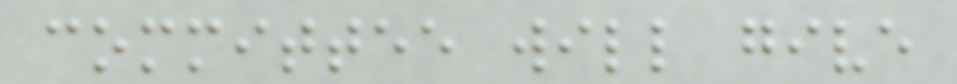committee will give
